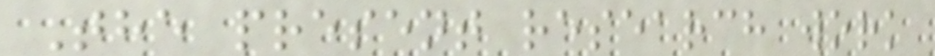The present research work
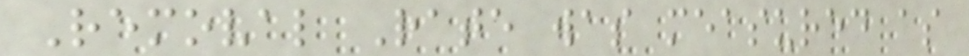Removal Rate was measured as
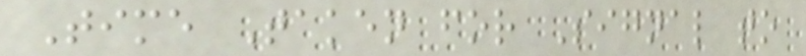Time Taken for Signal to
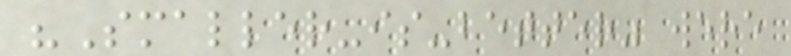"Smaller-is-better" were
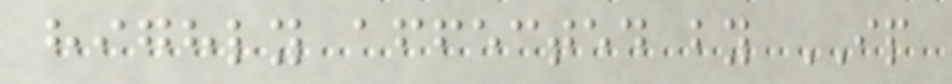highly affected by IP
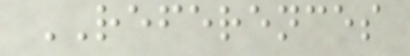REFERENCES
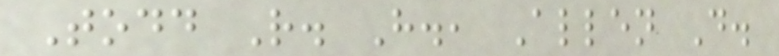Todd R. H., Allen D.
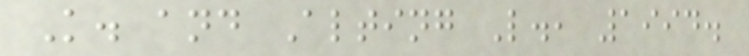K. and Alting L., 1994.
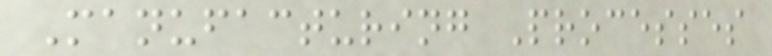Manufacturing Processes
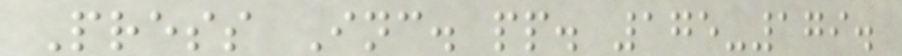Press Inc. pp. 175-179.
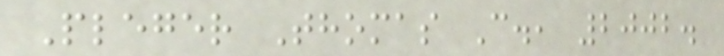Pleger Thomas C., 2002.
